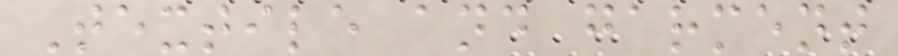Textile and garment
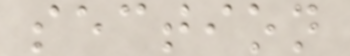section
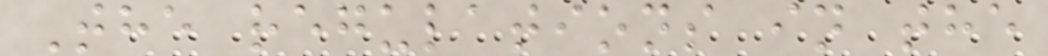The regulations in the
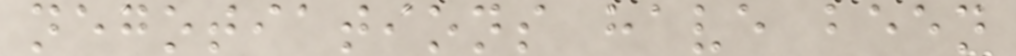negotiations have been
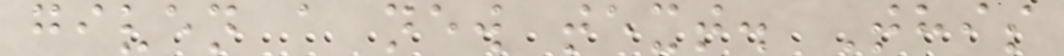given a new text. This
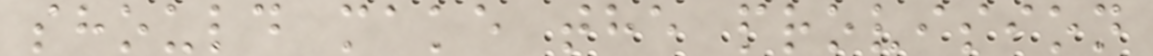should make the provision
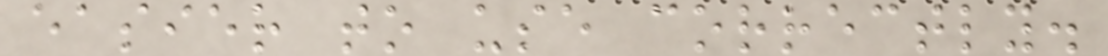easier to use correctly.
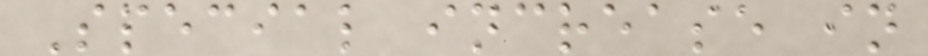Special increase in
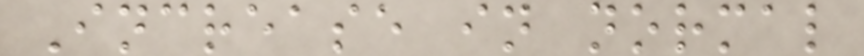Increase in normal
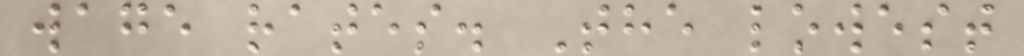wage rates. The lowest
